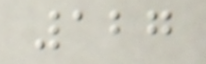127
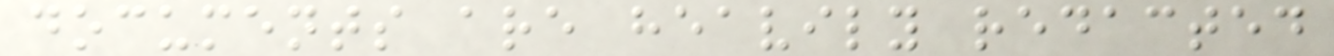documents are heavily redacted
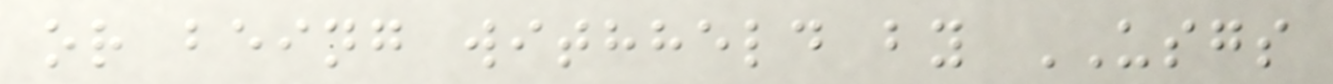or being withheld by USGS
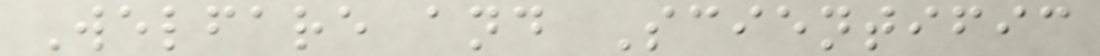Welfare and Scientific
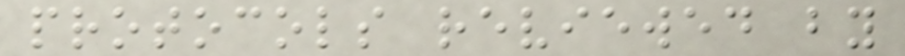protocols reviewed by
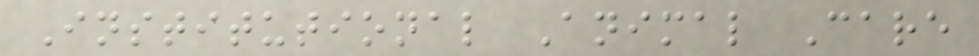Institutional Animal Care
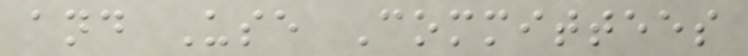and Use Committees
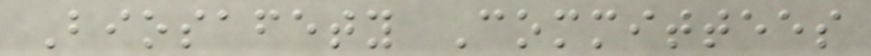Biosafety Committees
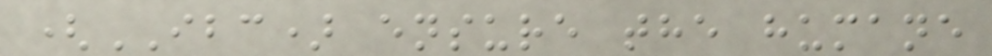(IBC) ensure the humane
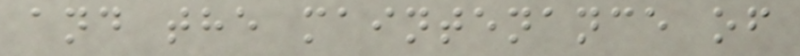and the maintenance of
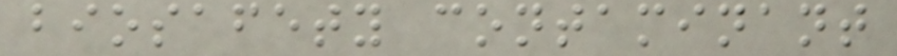biosafety contaminant
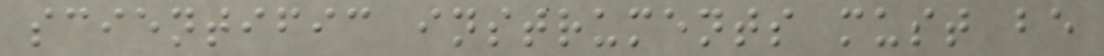scientific instruments must be
